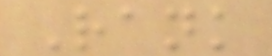Rank
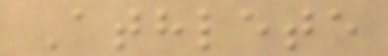Athlete
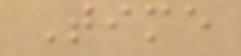Time
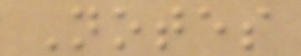Notes
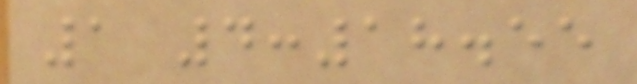1 4:18.55
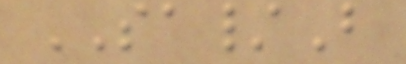SA/B
